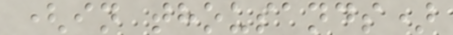(in thousands)
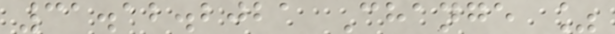31.12.2021 Change %
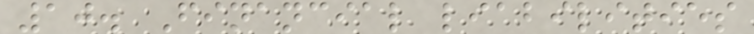10. Financial liabilities
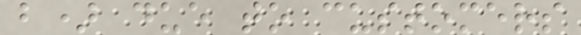b) due to customers
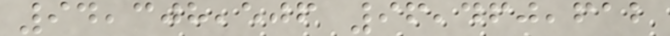94,308,506 96,460,612
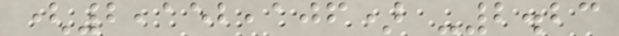(2,152,106) -2.23
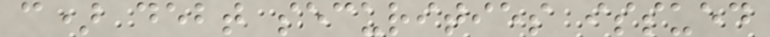c) debt securities issued
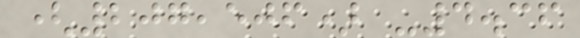(207,506) -4.36
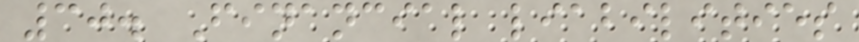30. Financial liabilities
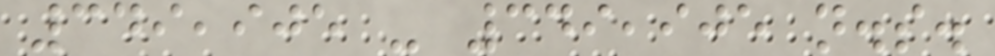349,905 - 349,905 n.s.
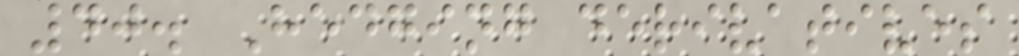40. Hedging derivatives
